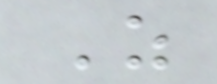As
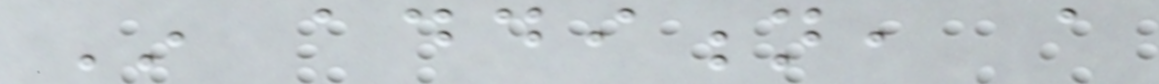In addition, a
